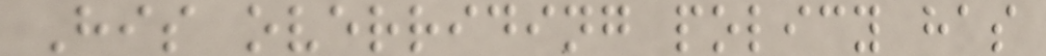His overriding policy has
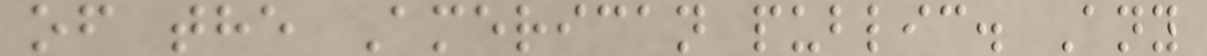of the American public. Any
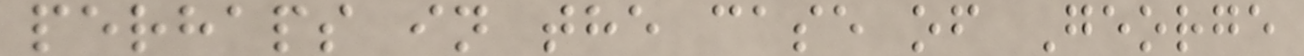perhaps in the case of George
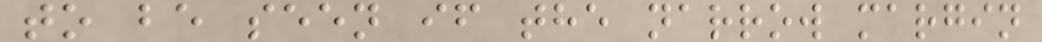to be seen if the narrow margin
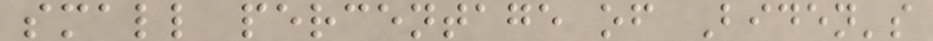small percentage of Biden's
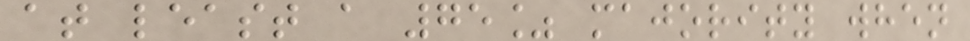at least a 75% majority when
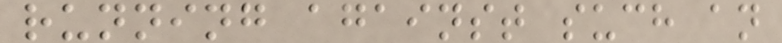running against such an
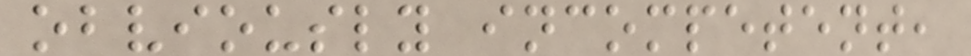obviously incompetent,
